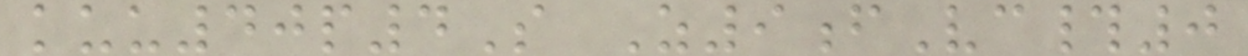kuu40p4S Z9fVc#0
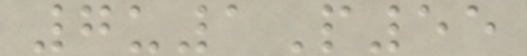7u1P55
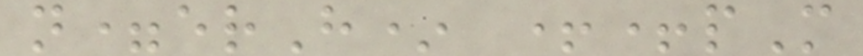n=erH* ++pM
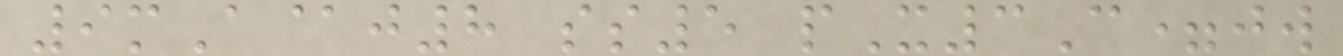9mA@j8 ss5 pX3C=jw
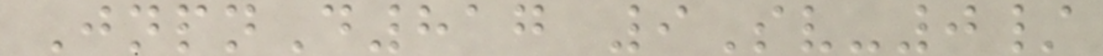JnpnD817 9Sv-0/
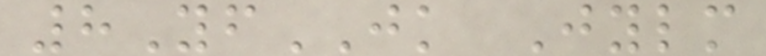8YfJK Jylm
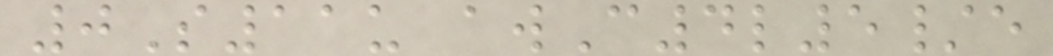0S11u awC4l5/e
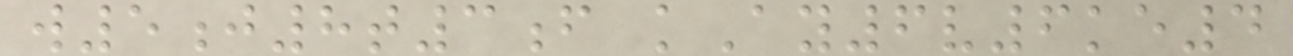w5j8t3f kAy6v6ke4
